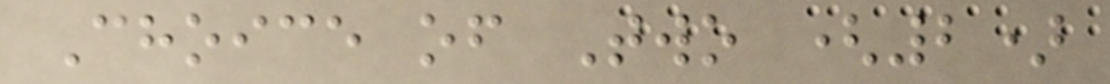Choice of Two (2)
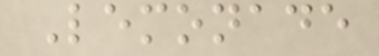Lemonade
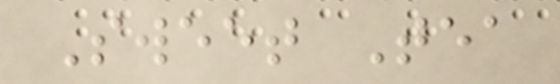Sweet Tea
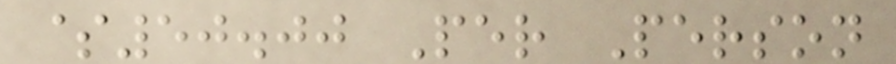$50.00 Per Person
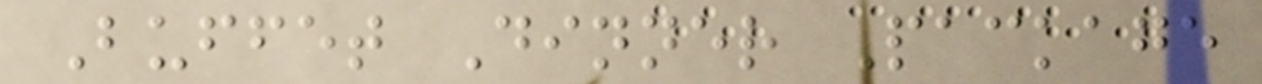Buffet Dinner Package
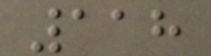118
